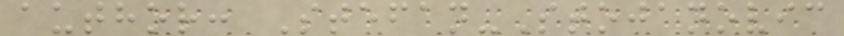author: Stefan-Stojanovic
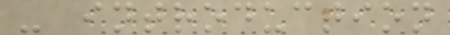- introduction
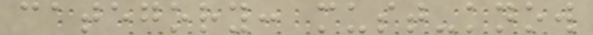category: must-know
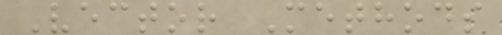Vector Methods
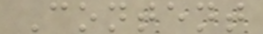Content
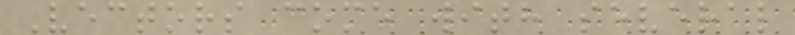Vectors come with several
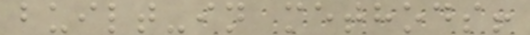built-in methods!
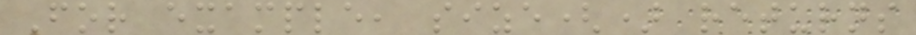For example, size() returns
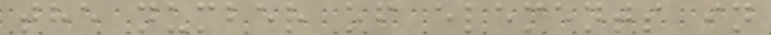the number of elements in
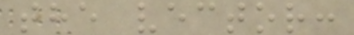the vector:
